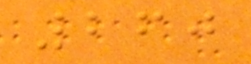260
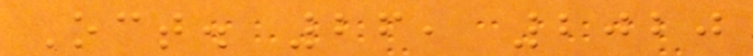Oct. 26, 2020
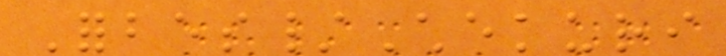Forbes/Chekuri
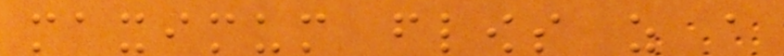maximum flows as a
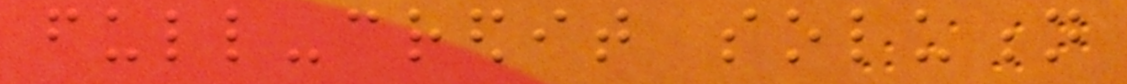full-credit solution
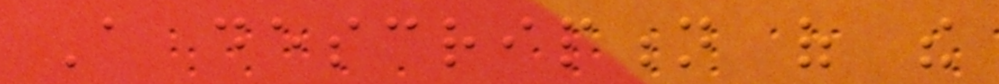A description of the
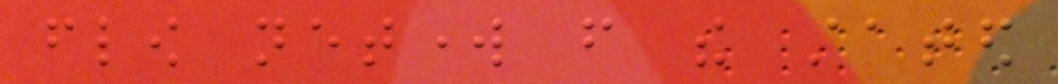flow network from the stated
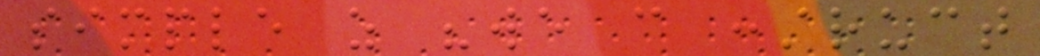simple as "we can construct
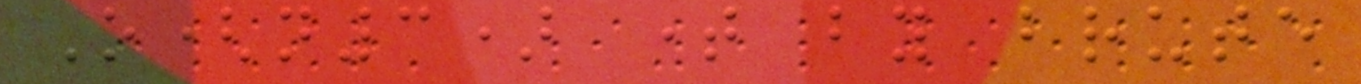O(n3) time by brute
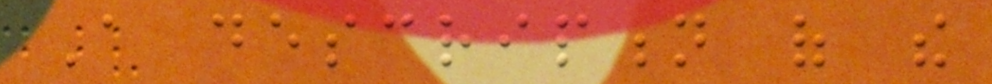A description of the
